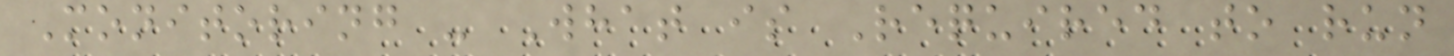Monitoring - What is Required to run
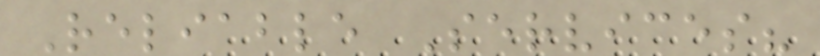Reliable Services?
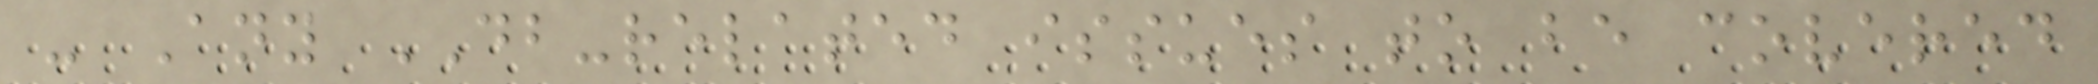- Any DB-related issues to be covered
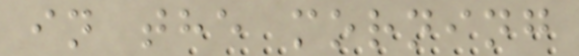in the morning
